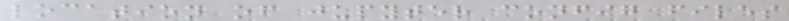location of jupyter config files
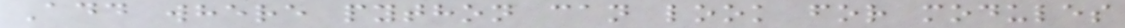Add where python can look for modules
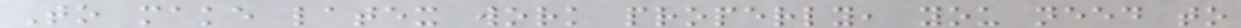To make latex work properly, you need to
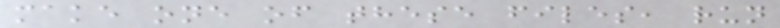make one of these files, run
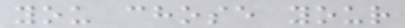you chose your
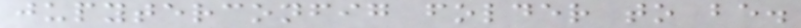jupyterconfig folder to be.
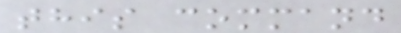this command
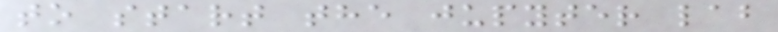to start the jupyter lab
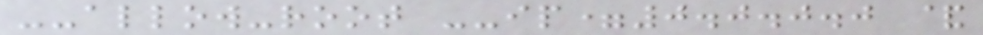--allow-root --ip=0.0.0.0 &
